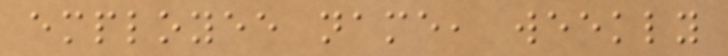employee name, weekly
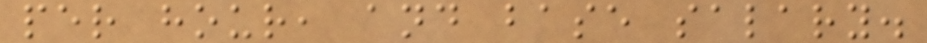per hour, and base salary.
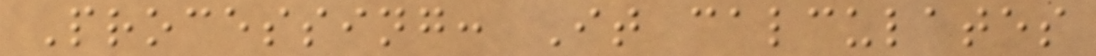Processing: It calculates
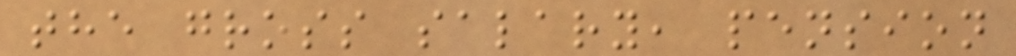the gross salary, pension
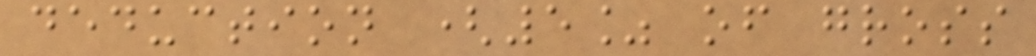deduction (5% of gross
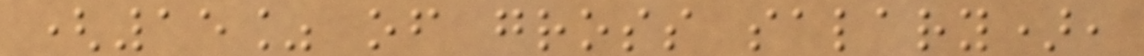(15% of gross salary),
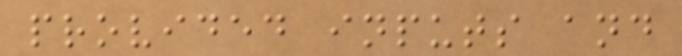provided inputs and
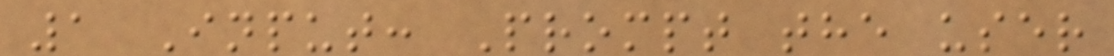1 Input: Prompt the user
